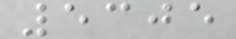5305
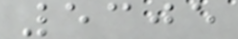5305
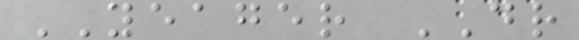YEAGER DR
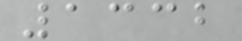1332
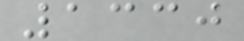1330
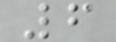6
